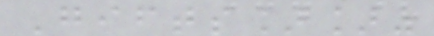Gifts]]"
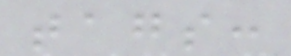tags:
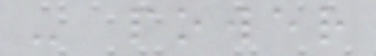- power
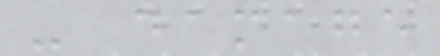- damage
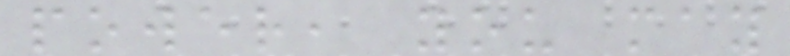power, you may
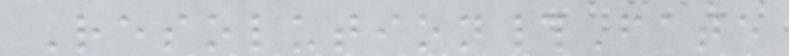Resolution#Fate
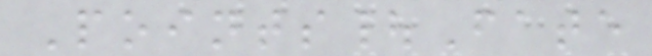Points|Fate
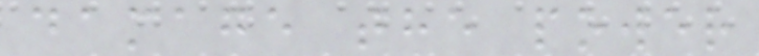damage the power
